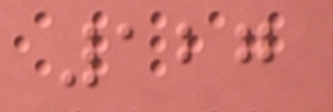127
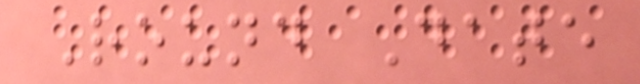Round Date
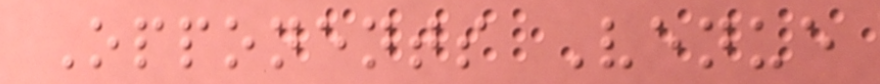Opponents Venue
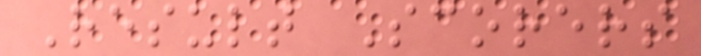Result Scorers
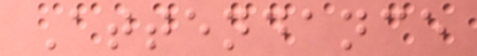Attendance
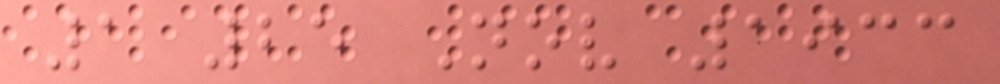1 25 Nov 1933
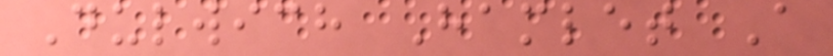Dulwich Hamlet A
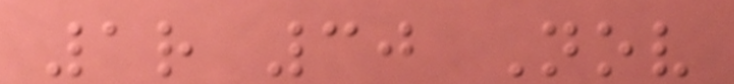1r 30 Nov
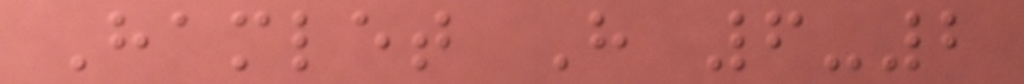Hamlet H 6-2
